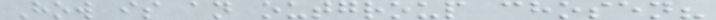How is an outgroup chosen?
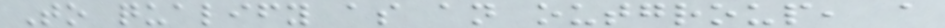To qualify as an outgroup, a
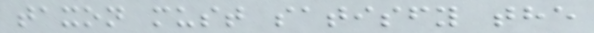taxon must satisfy the
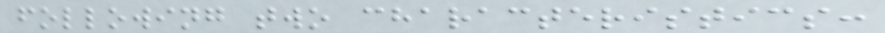following two characteristics:
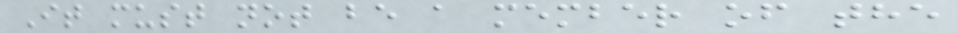It must not be a member of the
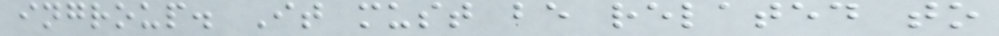ingroup. It must be related to
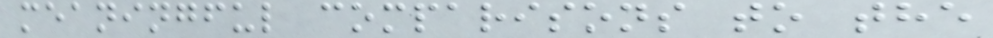meaningful comparisons to the
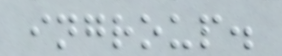ingroup.
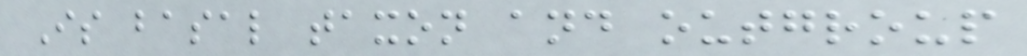Is basal taxon and outgroup
